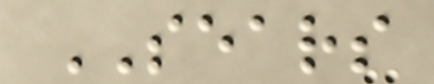SEARS
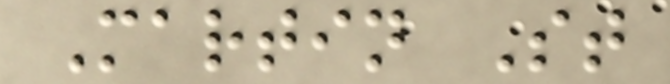Martin St
